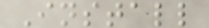Install
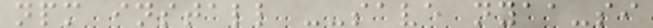npm install --save nyaa-si
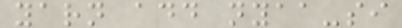yarn add nyaa-si
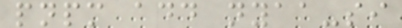pnpm add nyaa-si
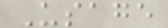Usage
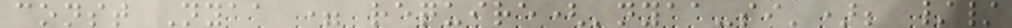const Nyaa = require('nyaa-si'); //
